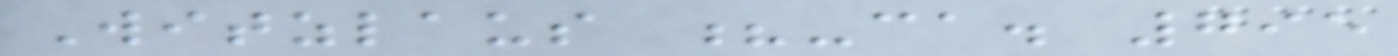Witzlaus ?-ca. 795
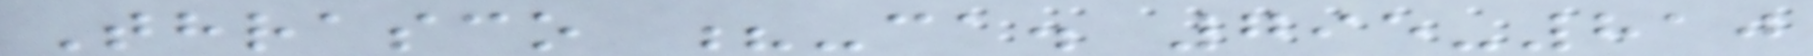Thrasco ?-ca. 795-810
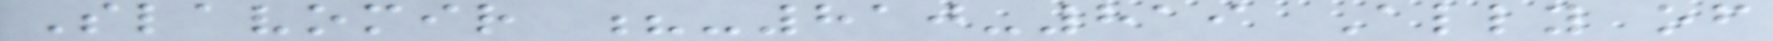Slavomir ?-810-819 Ally of
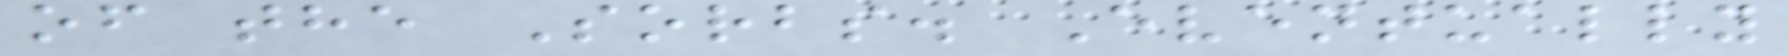of the Sorbs. Eventually
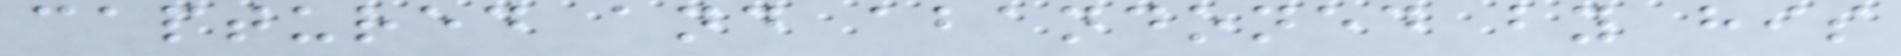captured and abandoned by his
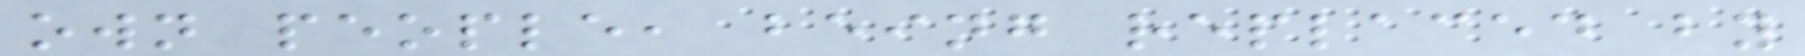own people, being replaced by
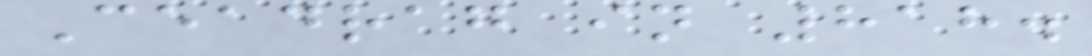Ceadrag in 818.
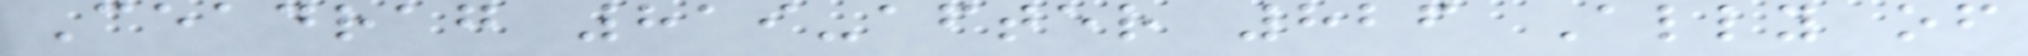Ceadrag 819-after 826 Ally of
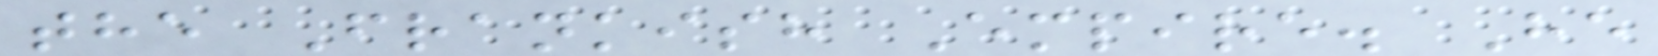the Frankish Empire. He
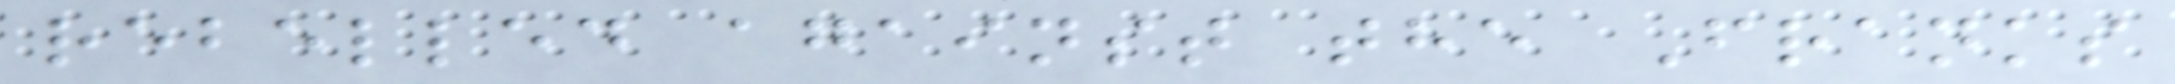rebelled against the Franks
